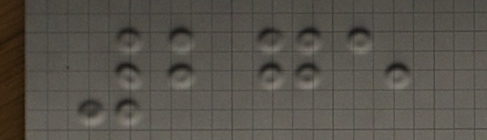275
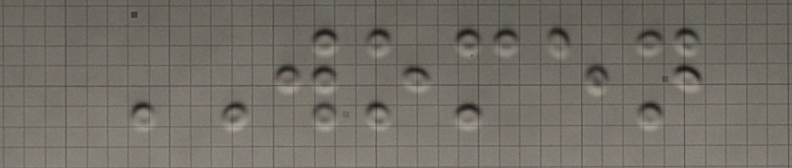WOMEN
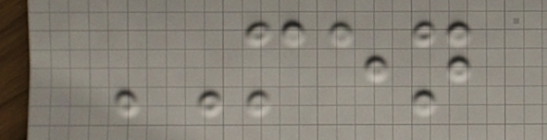MEN
